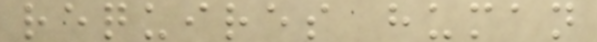requires human
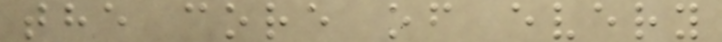the core of every
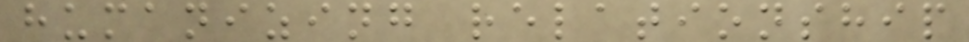humanizing relationship
